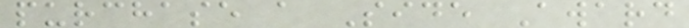purchase a Side Award
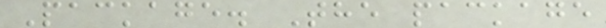Package. The package
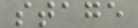stage
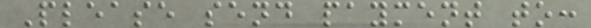Please send payment to:
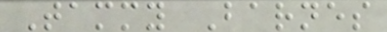Tammy Barnes
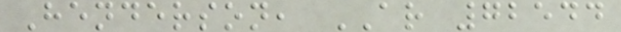Henderson, AR 72544
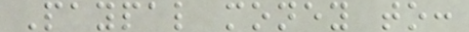Paypal money to:
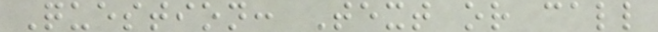Question: Text or call
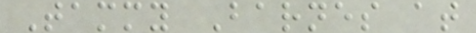Tammy Barnes at
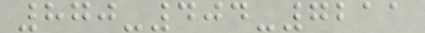870-404-7211
